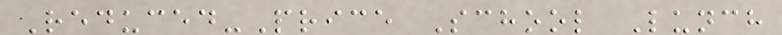Reduced-Price School Lunch
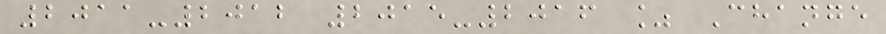2011-2012 2015-2016 % Change
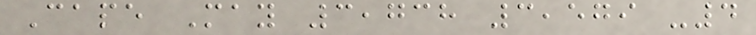Cape May 3,738 3,579 -4
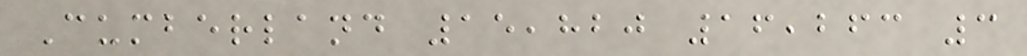Cumberland 15,820 16,263 3
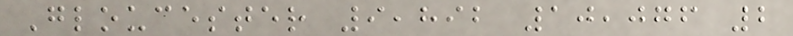Gloucester 9,892 10,076 2
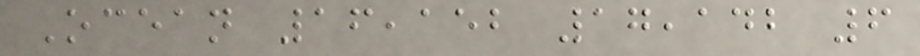Ocean 16,152 17,142 6
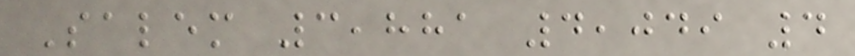Salem 3,881 4,049 4
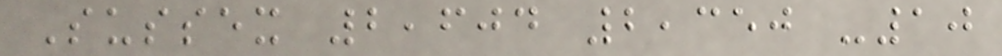Sussex 2,604 2,350 -10
